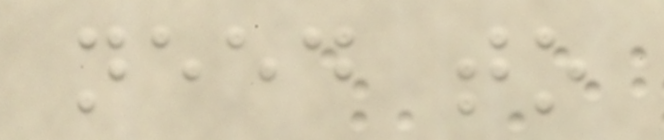need to
